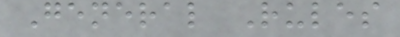General Rules
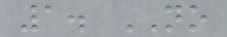1. NO
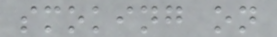smoking on
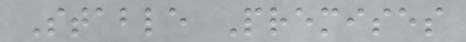Stable Premises
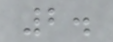2.
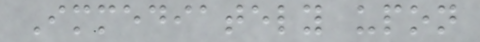Immediately upon
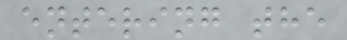entering the
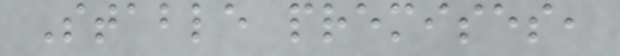Stable premises,
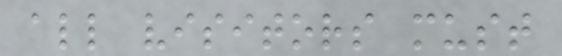all visitors must
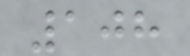108
